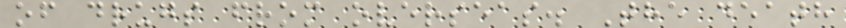of drugs from overseas. The death
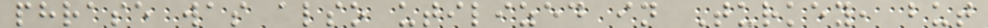phrase was also utilized in Turkey, but
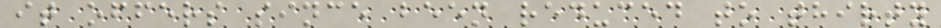it offers since been reduced to thirty
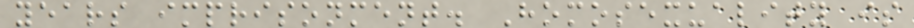years imprisonment. Homosexuality is
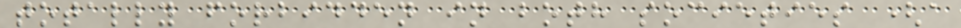totally forbidden in both societies (a
